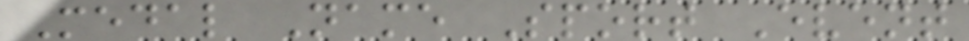Medal Name Sport Event
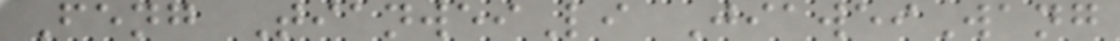Feng TianweiLi JiaweiWang
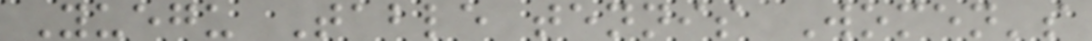Yuegu Table tennis Women's
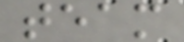team
